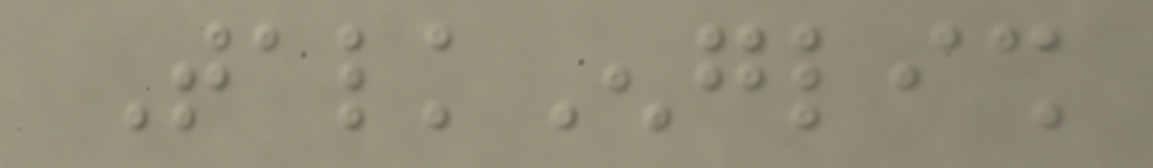TalkEnglish
